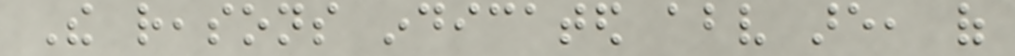The reasons indicated above are, of
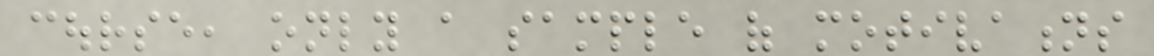course, only a sample of motivations
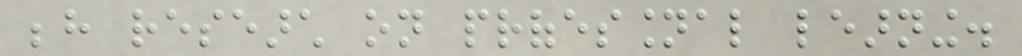behind research on professional learning.
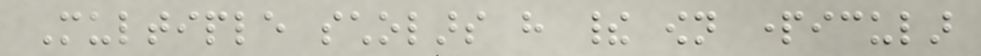Multiple scholars have their own particular
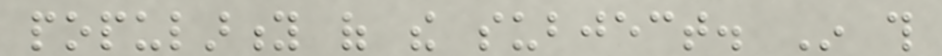popularity of the subject. In this
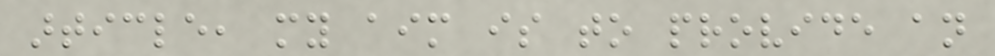article, my aim is to provide an
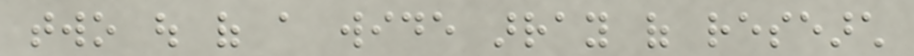two out of a wide array of research
